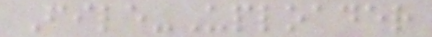File-Uploader
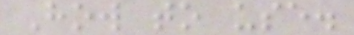How to use.
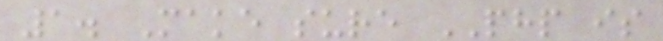1. Make sure PHP is
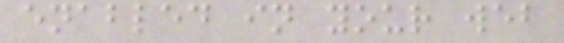enabled in your web
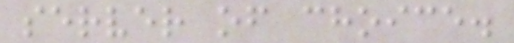server of choice.
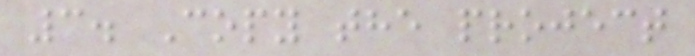3. Copy the project
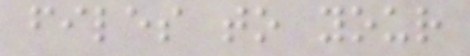files to your
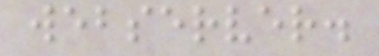webserver.
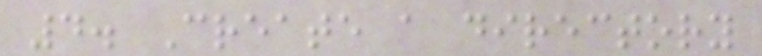4. Create a directory
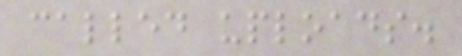called uploads.
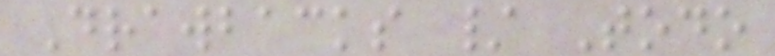Drawbacks / Todo
